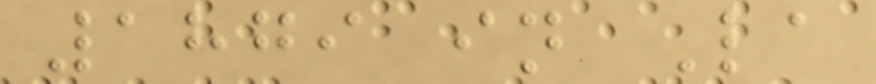1879 in La
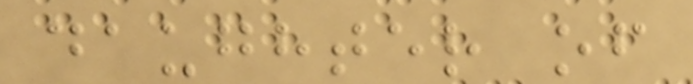daughter of
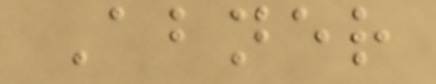Abner
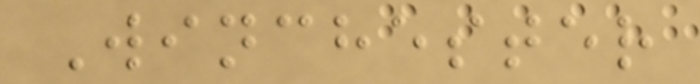Winchester
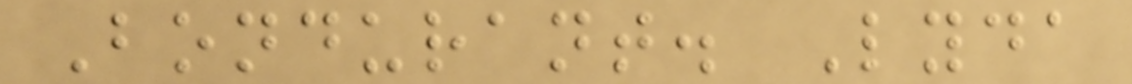Bondurant. Lyda
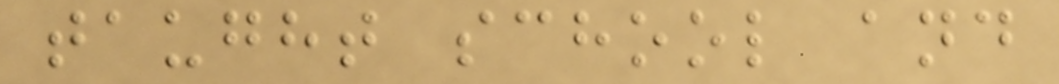taught school and
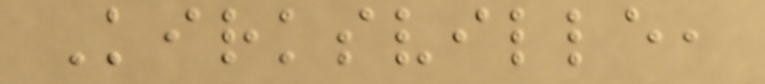Kirksville,
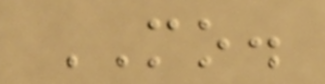MO.
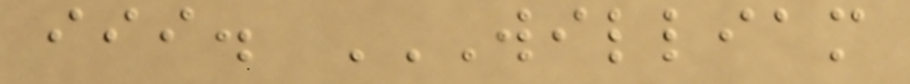iii. WILLIAM
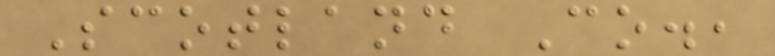Scotland Co.,
